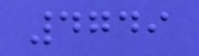4749
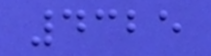4325
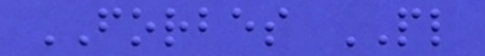FORBES PL
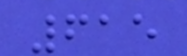615
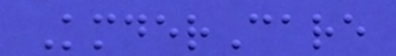KmderCare
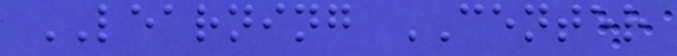LEARNING CENTER
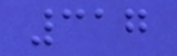317
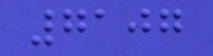7107
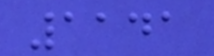1141
